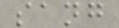sang
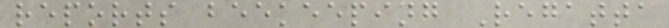reports beekeeping Regatta
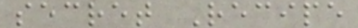secret Recipe
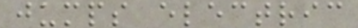jumps electric
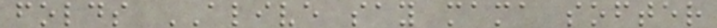folds ALIVE say mama softer
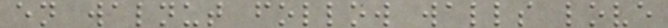en walnut follow walls love
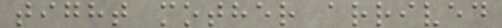tight mother arrived
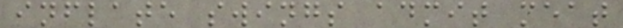inflate swings admit meat
